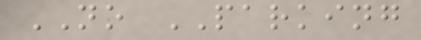NO PARKING
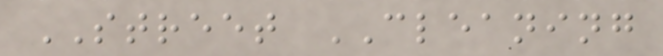STREET CLEANING
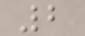2
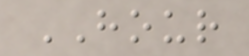HOUR
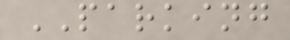PARKING
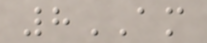8AM
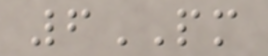6PM
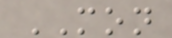MON
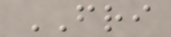FRI
